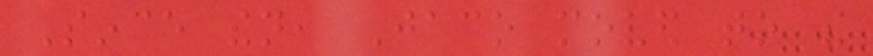Since then, Jaco moved to the
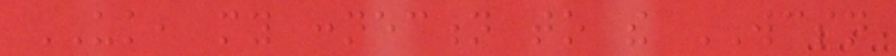UK, my connection to the WCSN
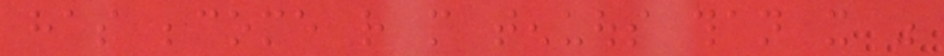has become rather more tenuous than it was
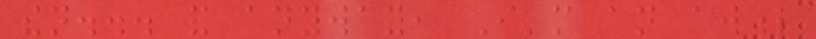then... and anyway, I'm an awful
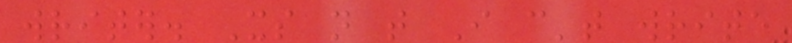writer. Its not that I can't write
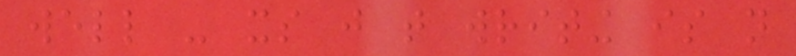well - its just that writing is not
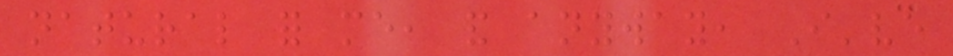natural for me, and anyway, I've
